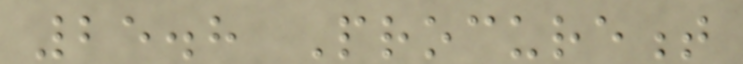25.8 Procurement
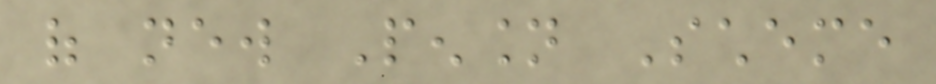of new Pension Scheme
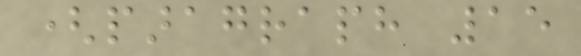(paragraph 15
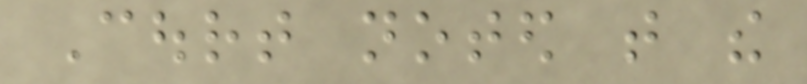Court noted that the
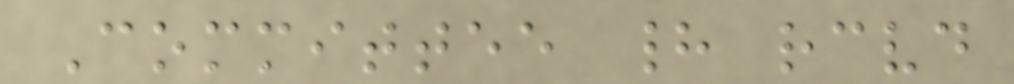Committee had received
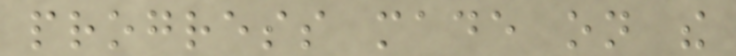progress made on the
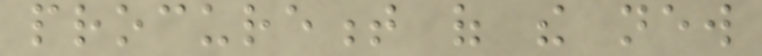procurement of the new
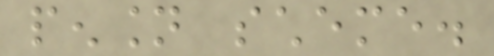pension scheme.
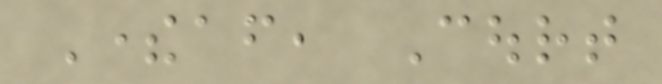Thereafter, Court
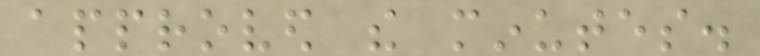approved the minutes.
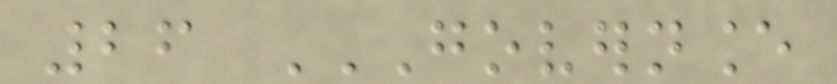26 GOVERNANCE
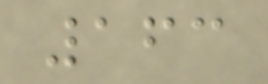163
